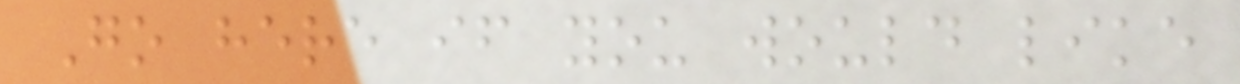Go here if you would like
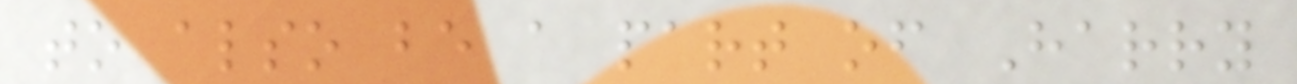to also be a part of Harry
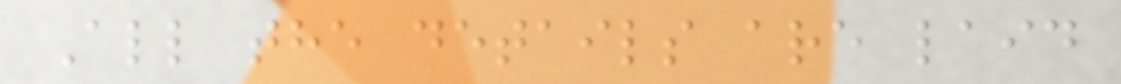All the details are laid
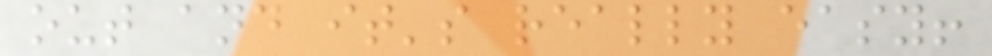out and it's really easy!
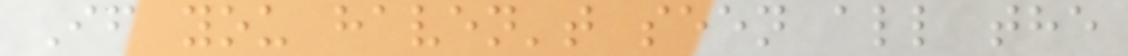If you haven't seen all the
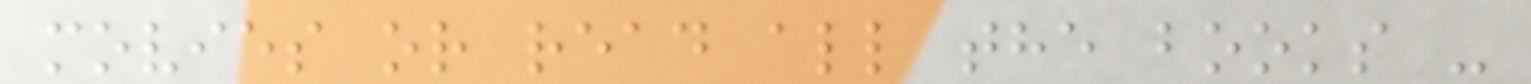movies or read all the books -
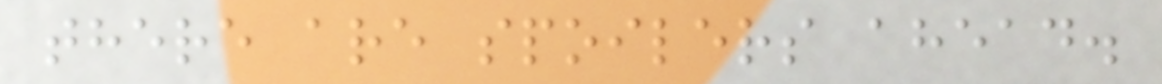there are spoilers ahead.
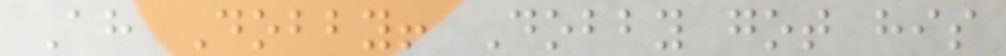Ah Dobby! Dobby got his
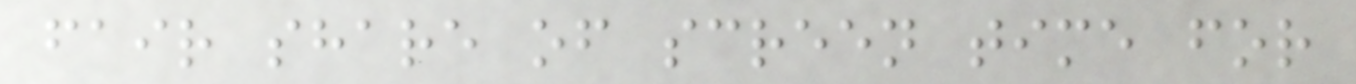fair share of screen time for
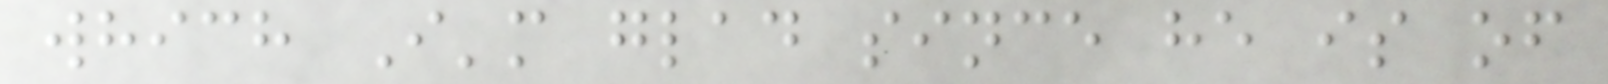which I'm glad since he is of
